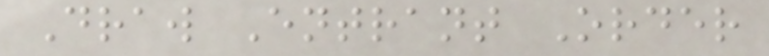Draw Entrant Order
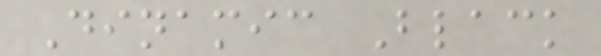Dinamic Black
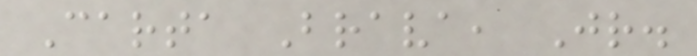Carta Brava, Jr.
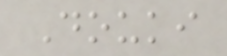Douki
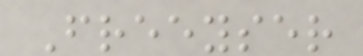Freeyser
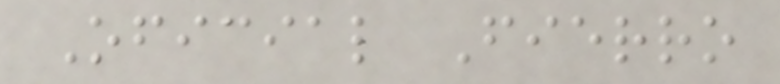Oficial Fierro
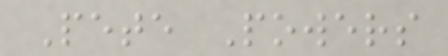Pete Powers
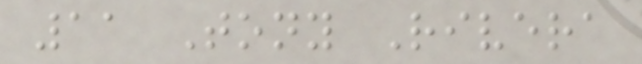11 Tony Rivera
